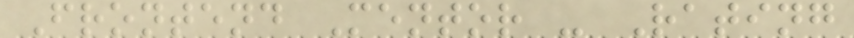Frontend Mentor - Rating
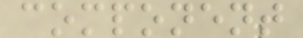component
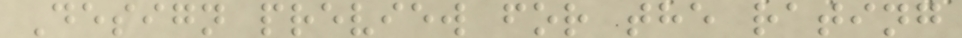Design preview for the rating
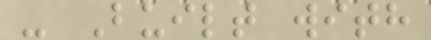- Built with
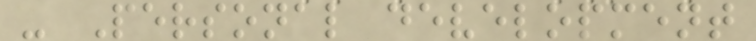- Personal development
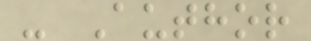- Author
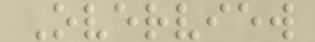Overview
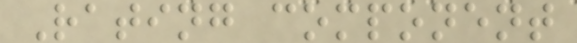Rating component
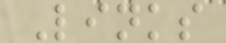Links
